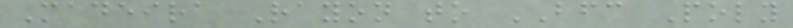Madeira Rayon to BFC Poly
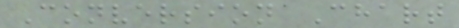Conversion Chart
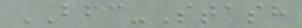BFC-Stash
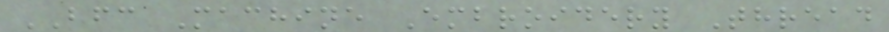BFC Machine Embroidery Thread
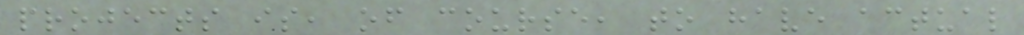projects is, of course, to have actual
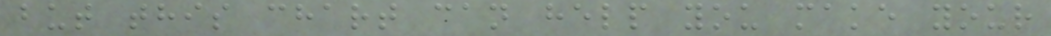but this chart can help you make your
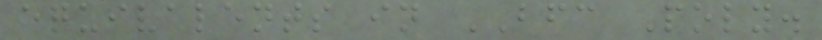equivalents in BFC Poly.
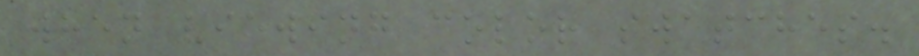when viewing color swatches.
